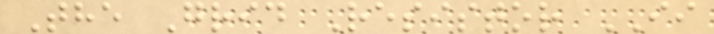The Grid Resistor II
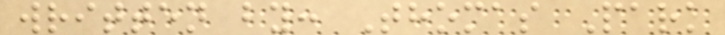written by: Thomas Park
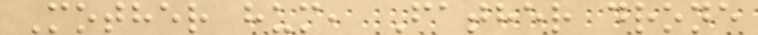Mother hum, Father drone
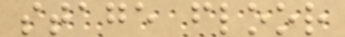stage floor
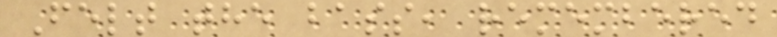Felt the bass, remembered
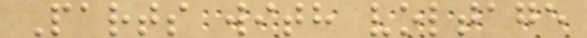Parts with voltage
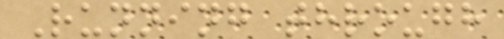Running through
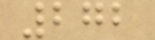272
